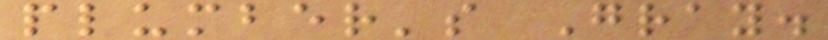plumber's Gray.
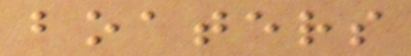boaters
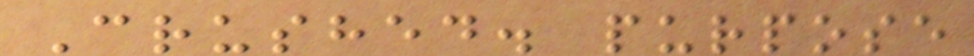Crushed. purpose
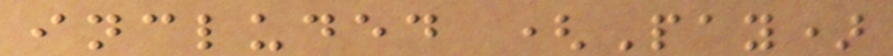included (Pay)
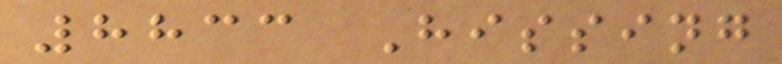8833 Hissing
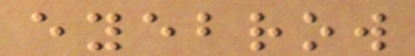eyebrow
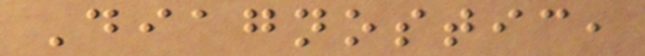Diagnostic,
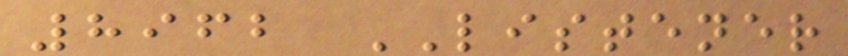8962 LISTENER
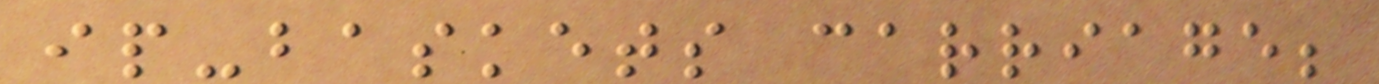ip-baskets carriage;
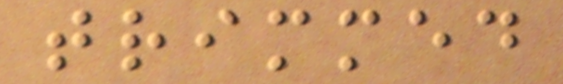trimmed
